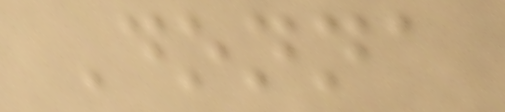Donna
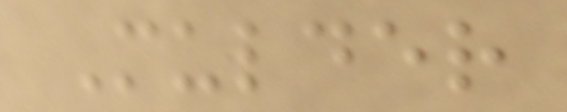Mulder
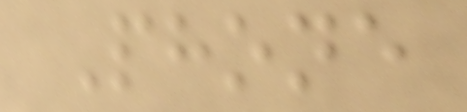Phone
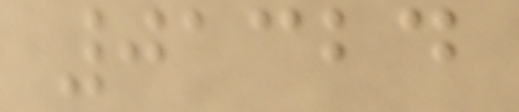01324
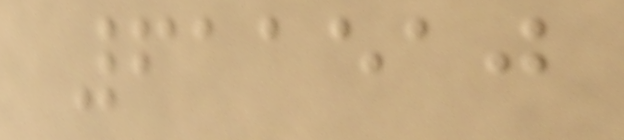611510
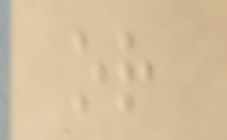or
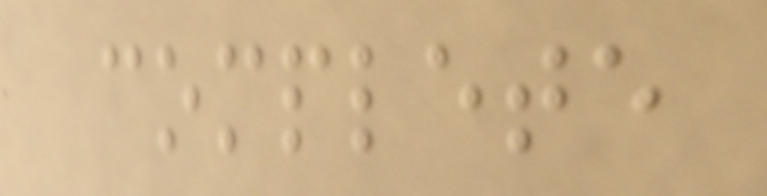complete
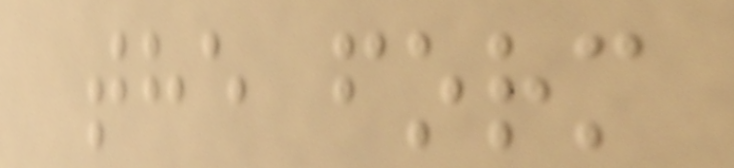the form
